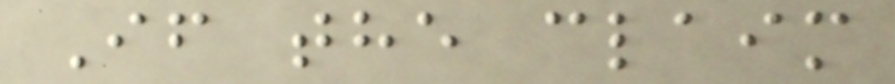If the claim
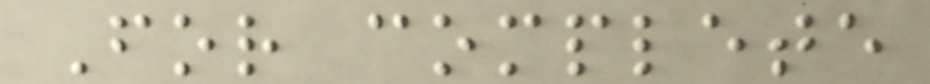For complete
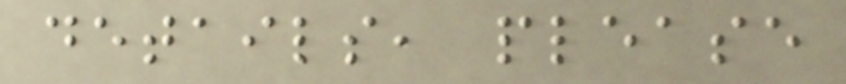details, please
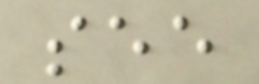see
